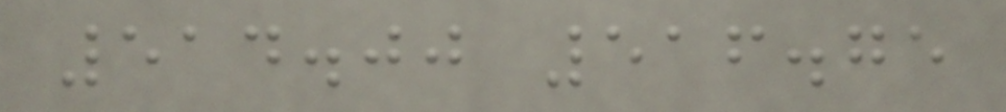514.00 516.75
